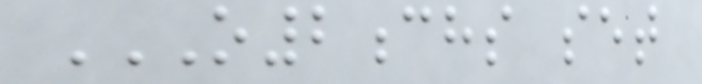O2CHS SET
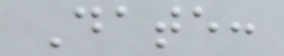Date:
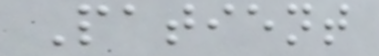Patient
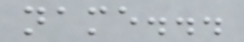name...
